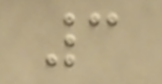3
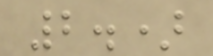2.)
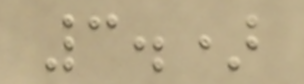3.)
